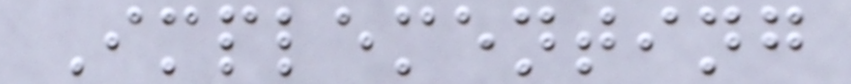Implementing
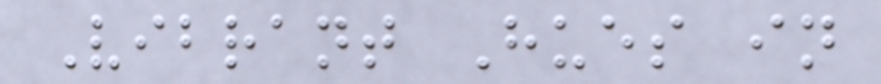Vibrant Hues in
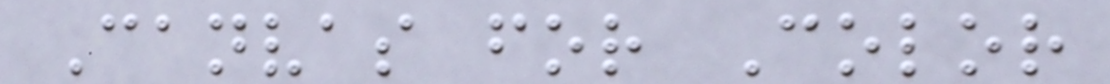Canvas for Color
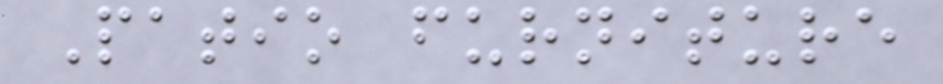Patio furniture
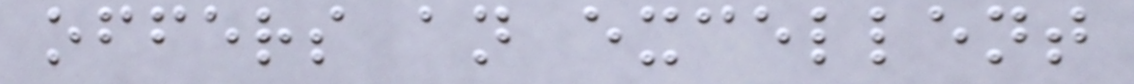offers an excellent
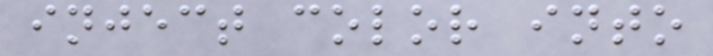inject color into
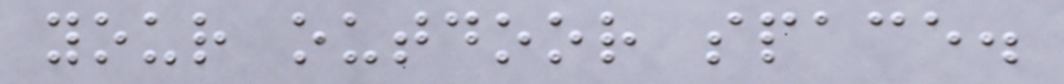your outdoor space.
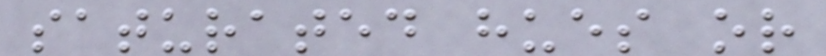saturated hues or
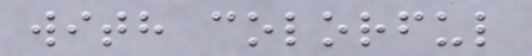with colorful
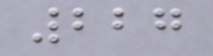227
